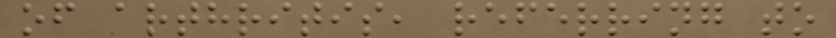of arthritis, referring to
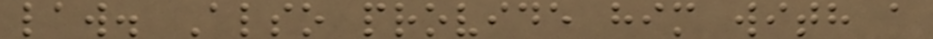law. Also provide him with a
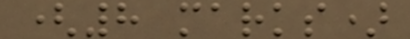(8 marks)
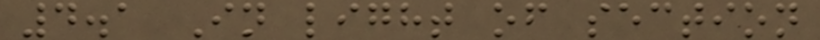4.1 In light of section
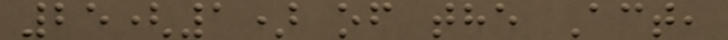25(1) of the Act,
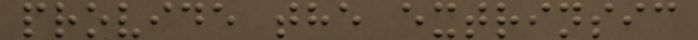provide the extrinsic
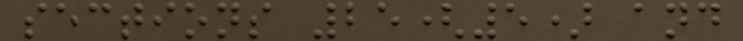sections 25(5) and
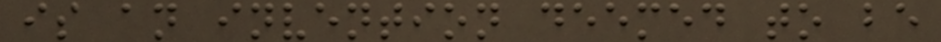is an invention deemed to be
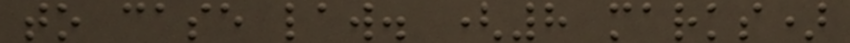to case law. (8 marks)
